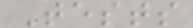Tests
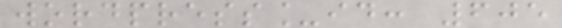wordpress_id: 605
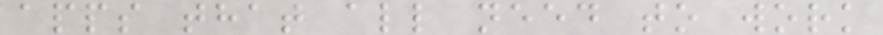apps that all need to work
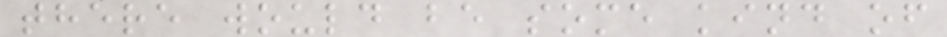there would be some kind of
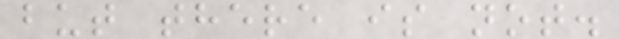but there is not.
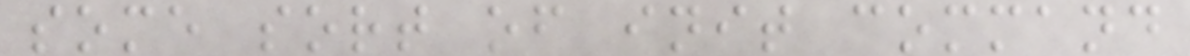some sort of init command
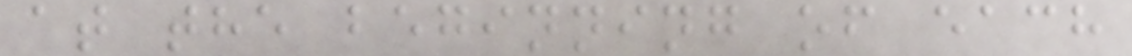at the beginning of each
